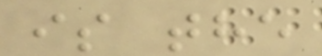is the
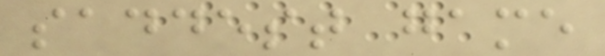saddest game
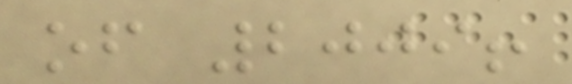of 2009!
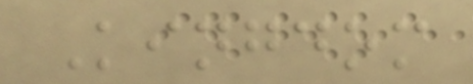Kingdom
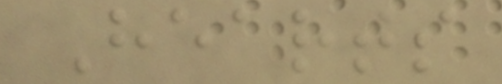Hearts
